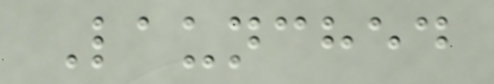Launched
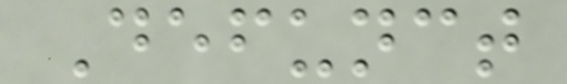Defunct
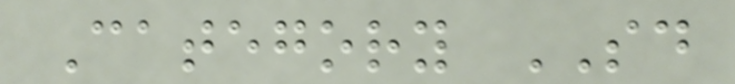Category SD
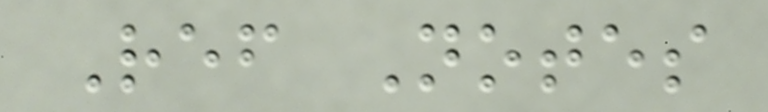Ref Notes
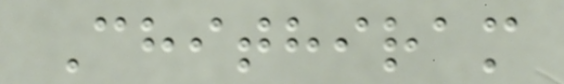Chithiram
